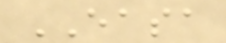EASA
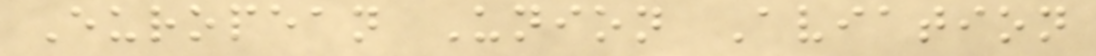European Union Aviation
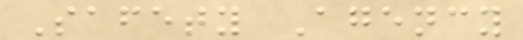Safety Agency
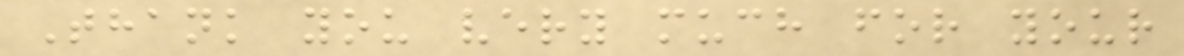Thank you very much for your
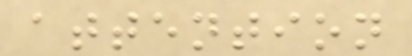attention
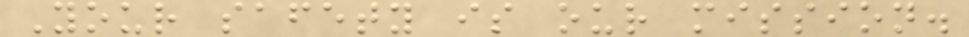Your safety is our mission.
